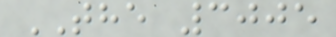THE 3005
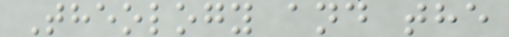Theology and the
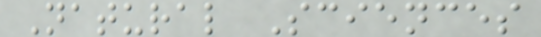Natural Sciences
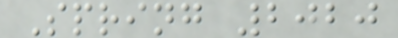Spring 2020
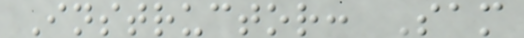Instructor: Sam
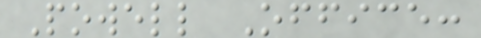Powell Office:
